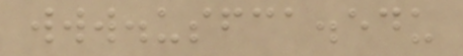www.usfca.edu
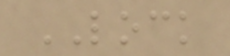LOCK
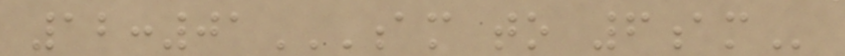12:01AM TO 6AM
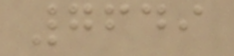7649
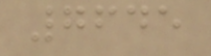7645
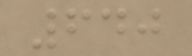640
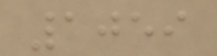1059
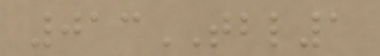013TBL1
